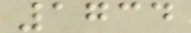1734
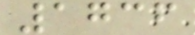1736
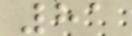81
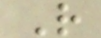R
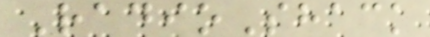RadioShack
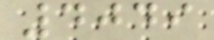4049
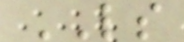LS
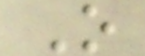O
